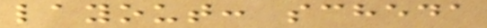layout: scheda
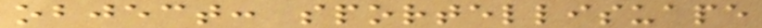object: sportellisuape
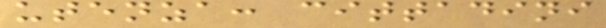utenza: cittadini
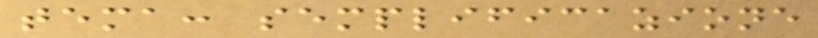tema: semplificazione
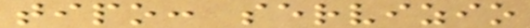tipo: servizio
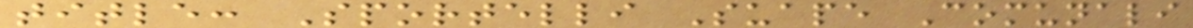title: Sportelli Suape Comunali
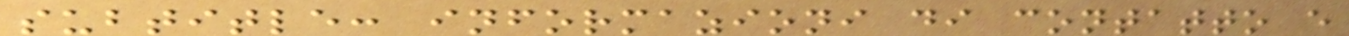subtitle: informazioni di contatto e
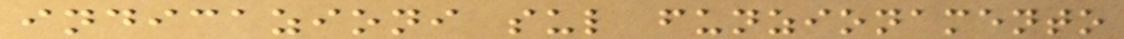indicazioni sul funzionamento
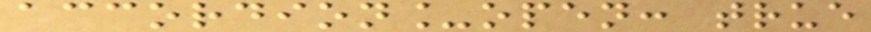accordion_open: true
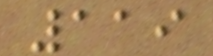119
